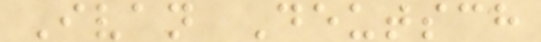Ivan Deutsch
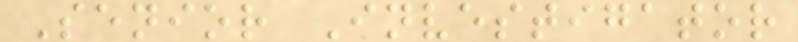Senior Investigator
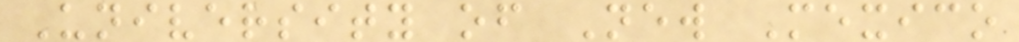University of New Mexico
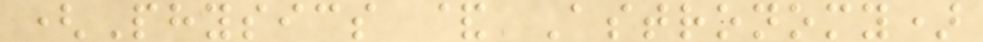(Physics & Astronomy)
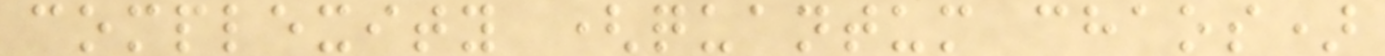complexity (quantum chaos)
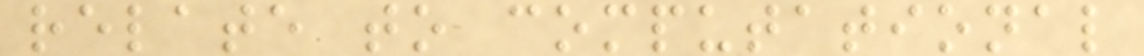relate to computational
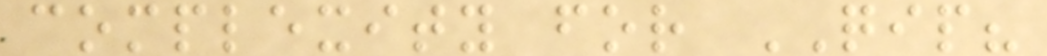complexity for QIP?
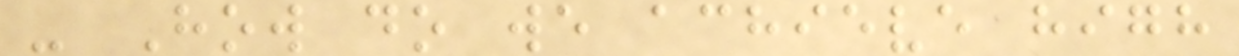- How do we achieve high
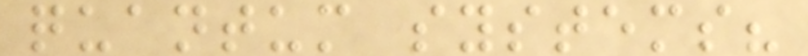quantum systems?
